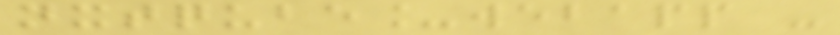nxtqube_webapp -
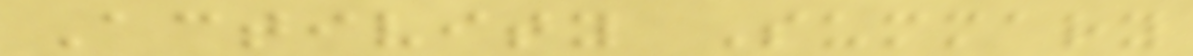Activity Summary
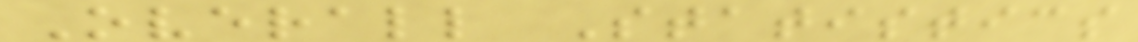Overall Statistics
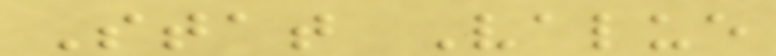Stat Value
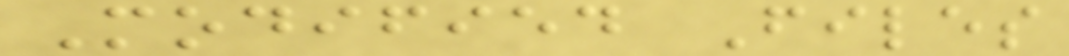Modified Files
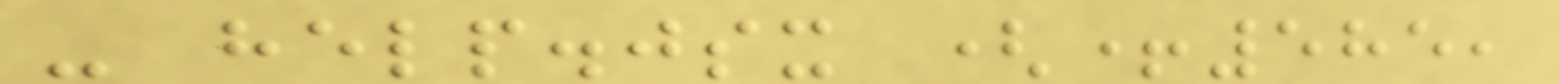- help.jsx (+585,
